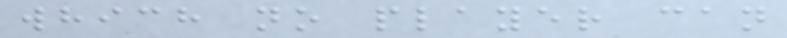which no player can
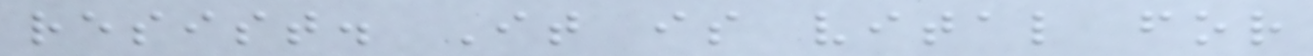resist. It is vital for
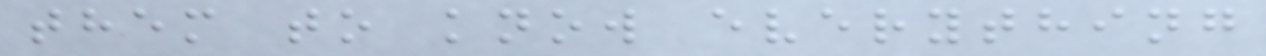them to know everything
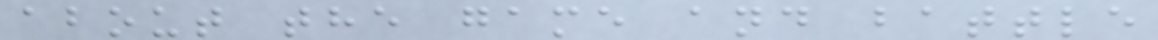about the game and battle
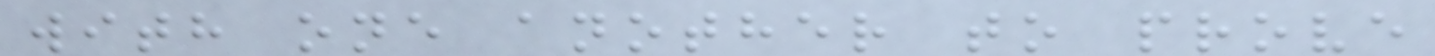with one another to prove
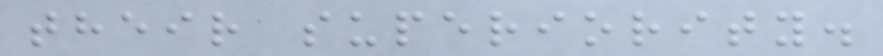their superiority.
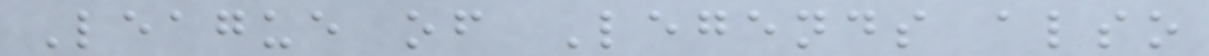League of Legends also
